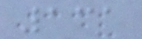131
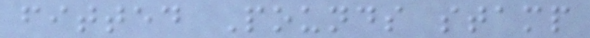fitted Pounds stamp
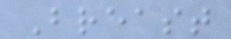Breast
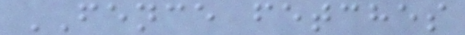FENCE fetches
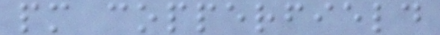pm copperfield
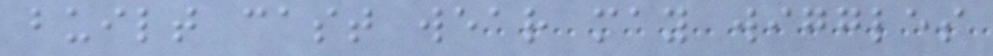built cast wear may wiggles
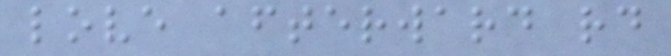love afterward rd
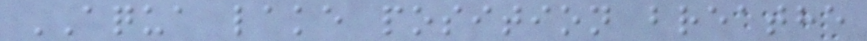AQUA lake position breathe
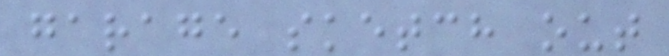garage sketch out
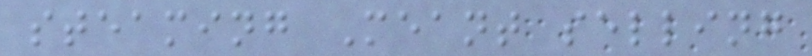steaming Meant selling
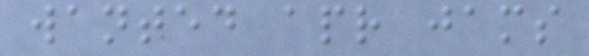wanted apr jams
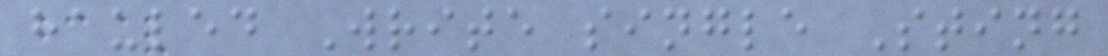hauled Write single Sting
